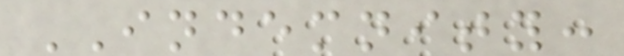INDEMNITY:
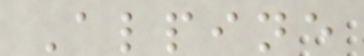Alpine
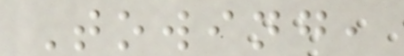Towing,
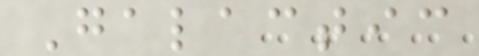Galactic
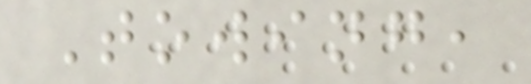Towing,
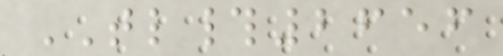TL#2656
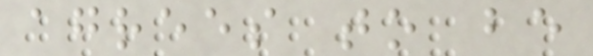agrees to be
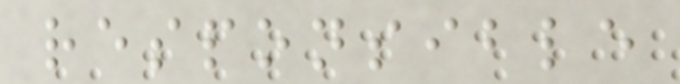responsible
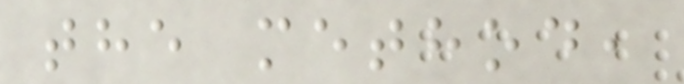the method,
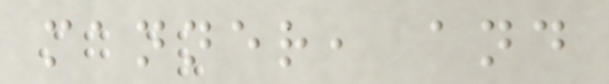manner, and
